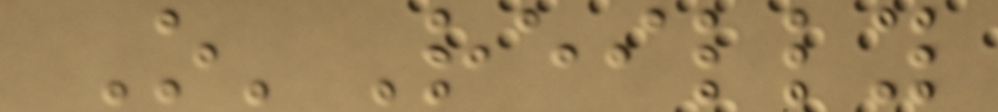O'Reilly
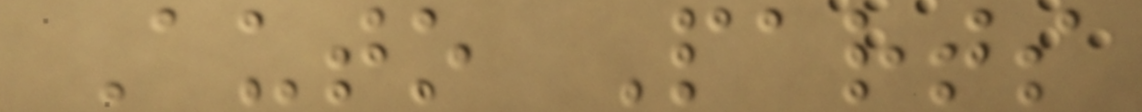Auto Parts
